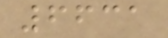6631
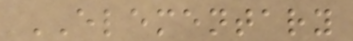ELEMENTARY
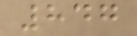847
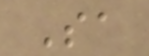Sa
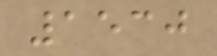1530
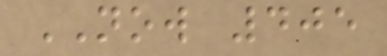NOW 405
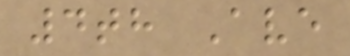4th Ave
